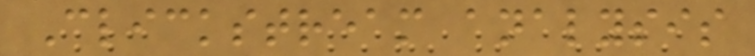Clickstream analysis
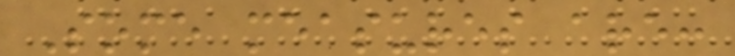Some measures are:
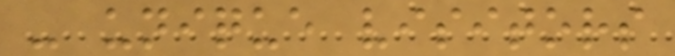- unique visitors
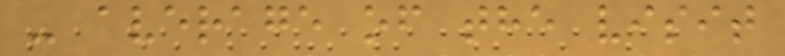- average of the visit
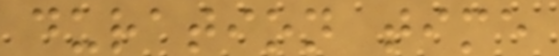duration time
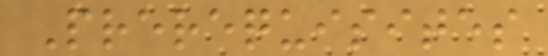Prerequisites
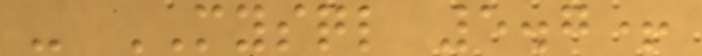- MYSQL 5.7+
